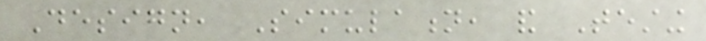Design, Simulation, and Testing
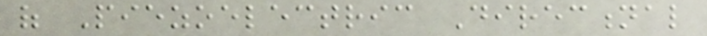of Piezoelectric Directional
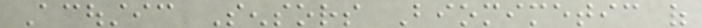Acoustic Sensors Biomimetic of
